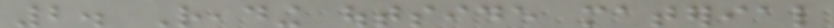2. Reading outside material
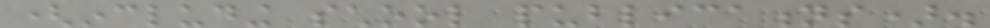(including school publications).
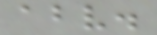above.
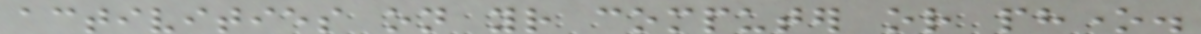activities on your computer or phone.
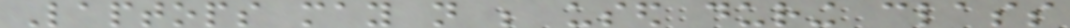Laptops may not be used during class
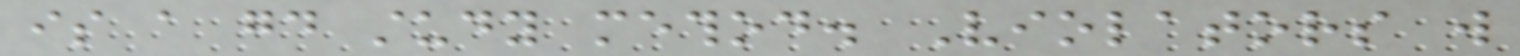is a good study method. Violators will
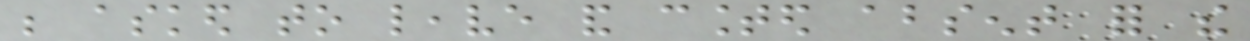be asked to leave and counted absent for the
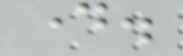day.
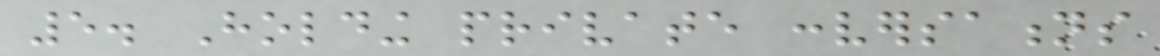5. Holding private conversations
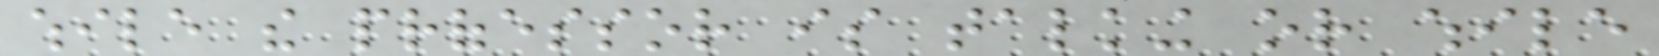while the professor is talking or while
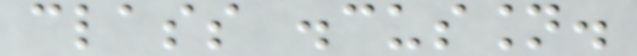class discussion.
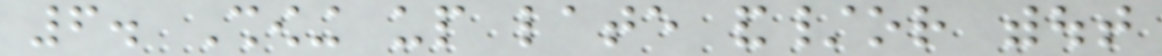6. Showing up late and/or without
